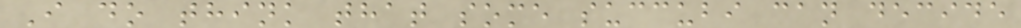I do think that some succubi can decide
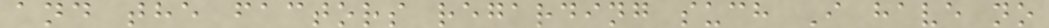and the factors regarding such I have no
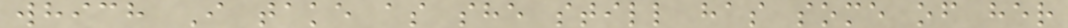which I take as she still has some of her
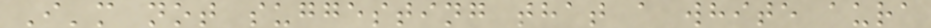I'm not suggesting that a white aura
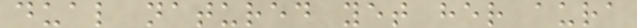dual natured yet her aura
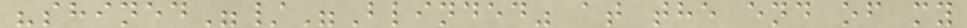"shined"/"Blinded" at the end of my
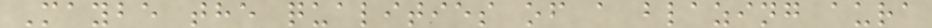Maybe the qualities of a blazing aura
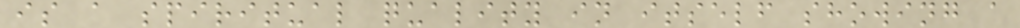is a spiritual quality in itself showing a
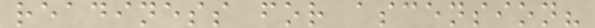readiness for ascension?
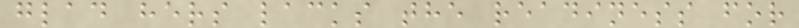glad hers lacks the readiness for
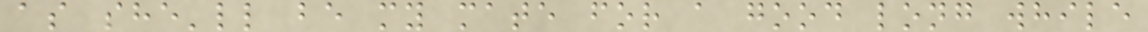as she'll be my mate for a good long while
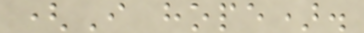(I hope).
